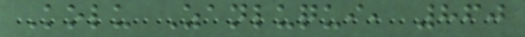Kolu Zanluqui, 860
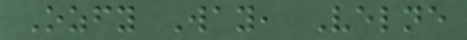Ozfy Way, Velne
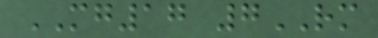MG17 7RM
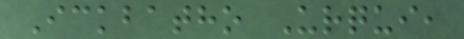Ickbatho Urqui,
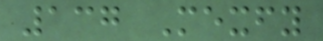137 Mexfy
